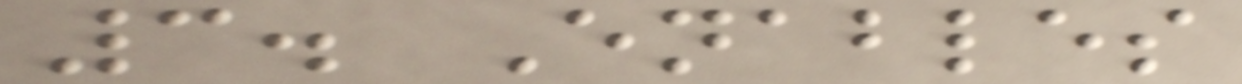3. Enables
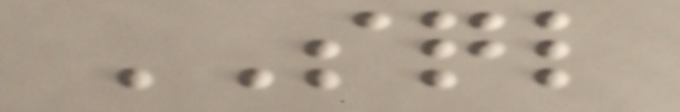SQL
